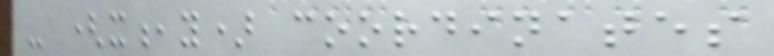- (x,y) coordinates
